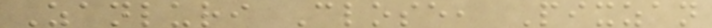Zanluri Close, Pixzan
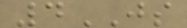4JS
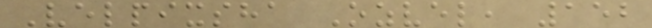Velpixsha Ozvel, 152
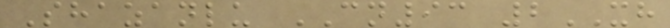Shazanlu CN93 2XH
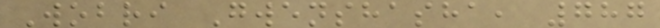Wobri Gwenshasha, 787
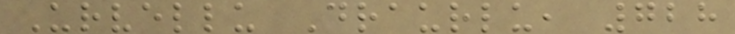Urvellu Draurlu, 728
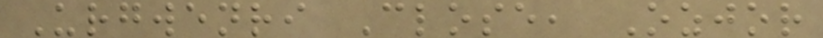Urgwenri Close, Ozjor
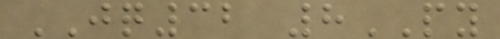JQ32 8PY
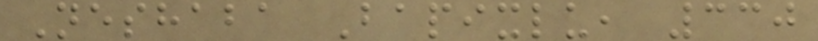Neshaba Bapixlu, 330
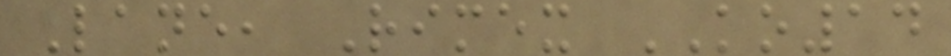Lane, Rimex KO14
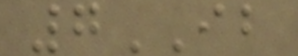7IB
